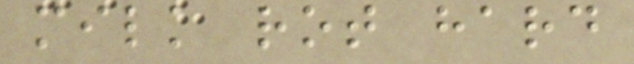milk rot hard
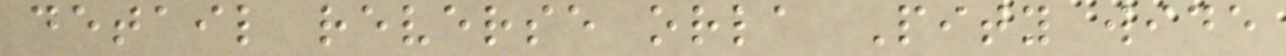detail reverse orla Pity wide
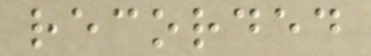recorded
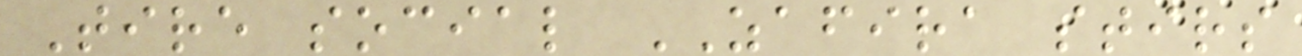Tire social ZAFIRA stirs
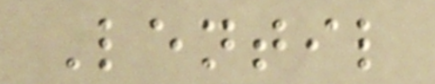Lentil
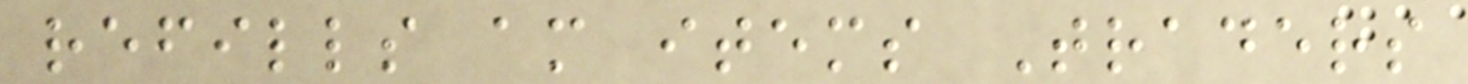refills am items Traders
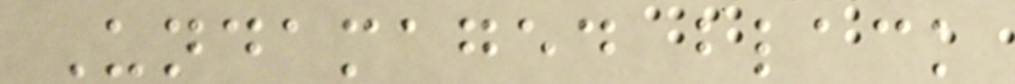Undamaged black
